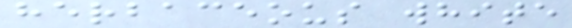herbaceous white
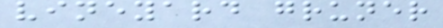vineyard gruner
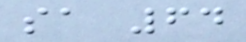sa 64
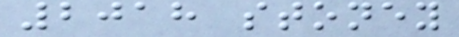2018 stoney
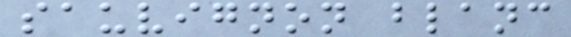sauvignon blanc
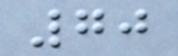70
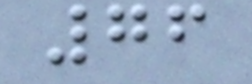76
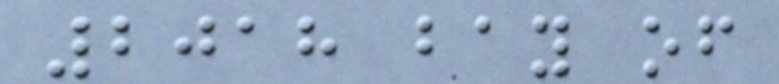2018 bay of
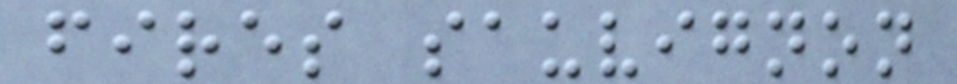fires sauvignon
